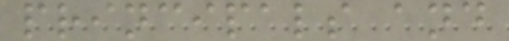principals and
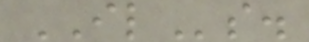ILs.
